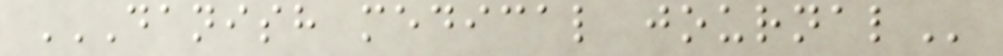DANISH MEDICAL JOURNAL
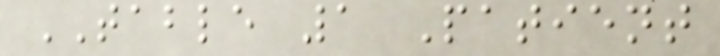TABLE 1 Patient
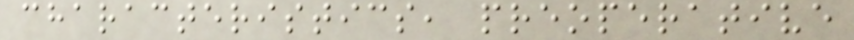characteristics, preoperative
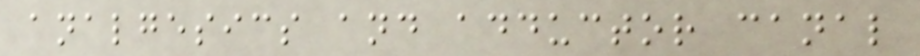analgesics and adductor canal
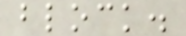block.
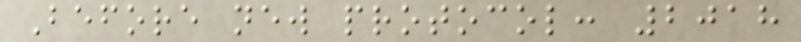Before new protocol: 2018
